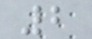2
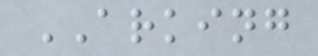ARKING
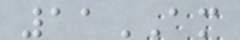11AM
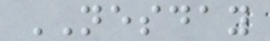NESDAY
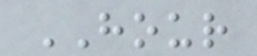HOUR
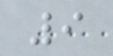9
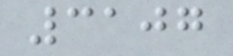3107
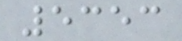5353
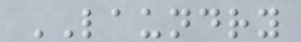LAUNDRY
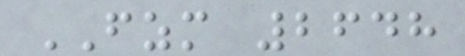FZM 2648
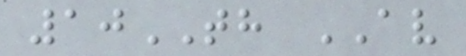10TH AV
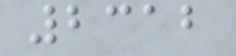2312
